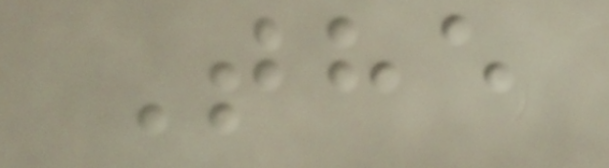The
